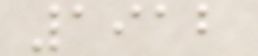1912
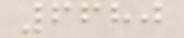6680
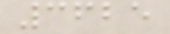3625
